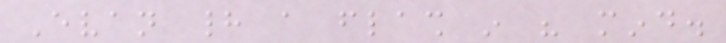Evan had a flash in his mind.
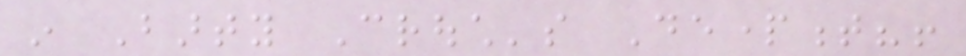in Barty Crouch's Department?!
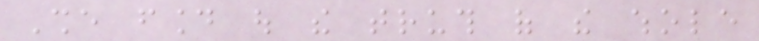She found out the truth of the whole
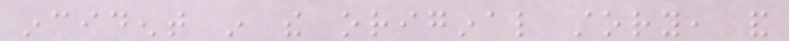incident in the original story, and
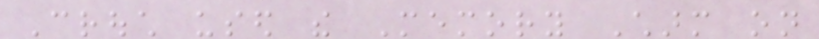Crouch used the Memory Charm on
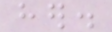her.
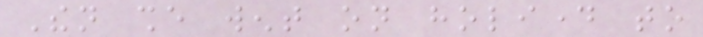Then she went on holiday to
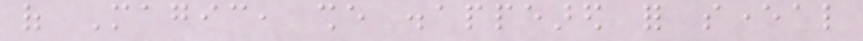of Magic, she disappeared for several
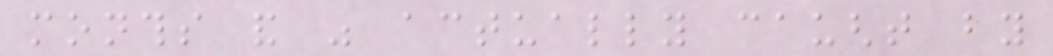months and was actually caught by
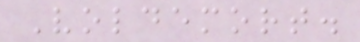Voldemort.
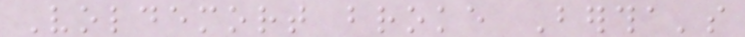Voldemort broke Bertha's
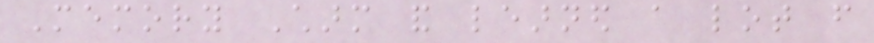Memory Charm and learned a lot from
